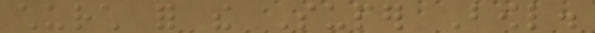church for the Super Bowl.
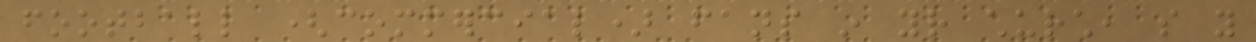football (commercial) fans in your church, so you
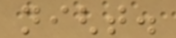night.
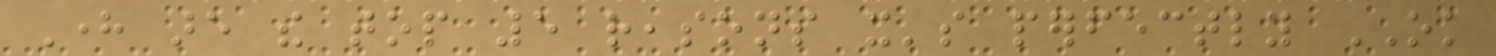Here are the top 5 reasons it's perfectly OK
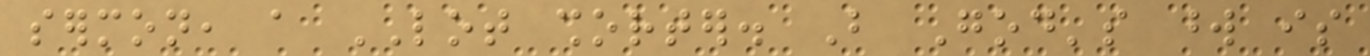sermon, a LOT shorter. But God's word is
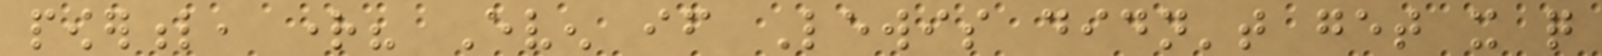powerful, right? Even if Lewis didn't get it quite
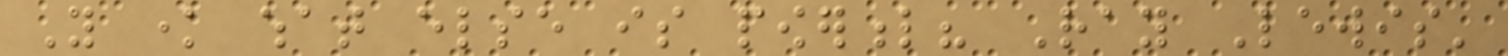You know what else is powerful? Ray Lewis'
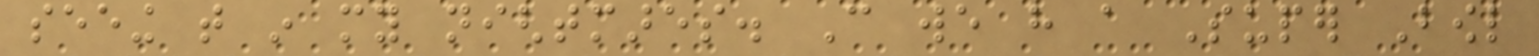seeing that in my nightmares. Can we have a Super Bowl
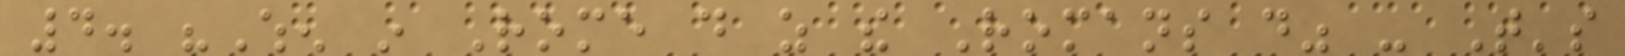4. "When in Rome do as the Romans do" - That's
